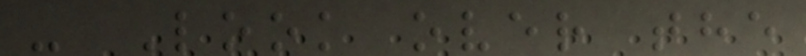- Look over the
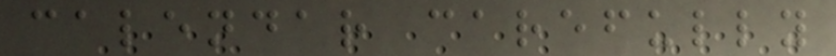calendar carefully
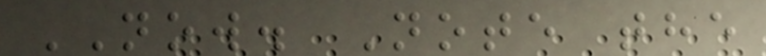NOW. Note the
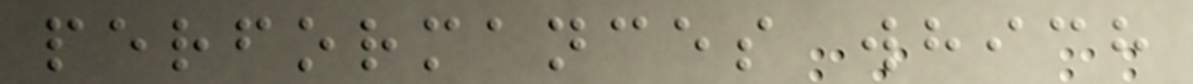performances which
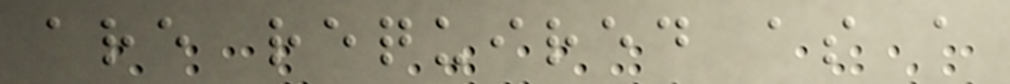are required as a
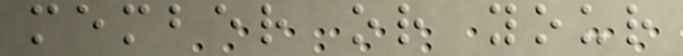member or your
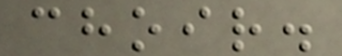choir.
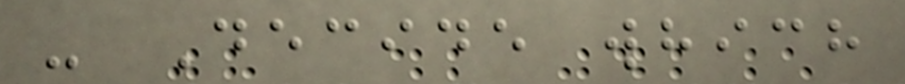- Decide which
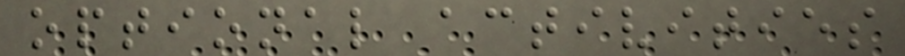optional activities
